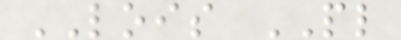LOIS PL
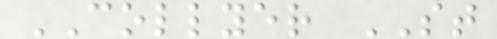COLLYER ST
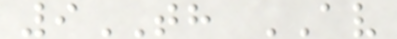9TH AV
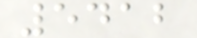5412
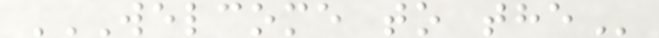WELCOME TO THE
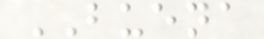BUENA
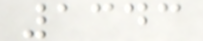1343
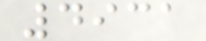4931
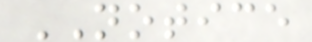NOTICE
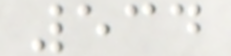534
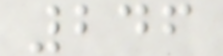246
